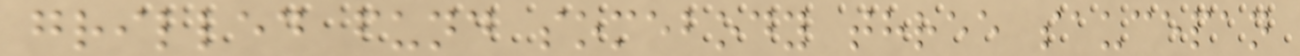grilled fund somebody three saucepan
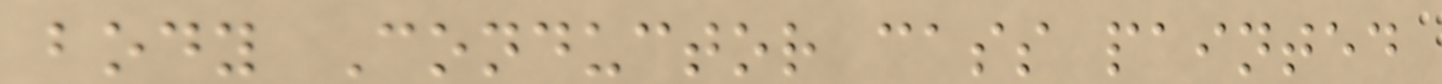body Conductor cass painted
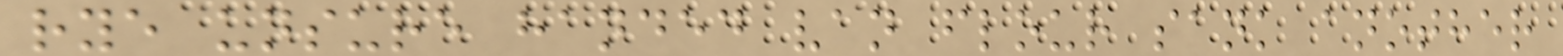rye unsure handed van flour sank another
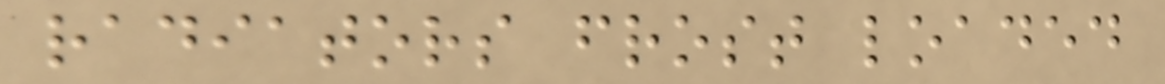radiators frost loaded
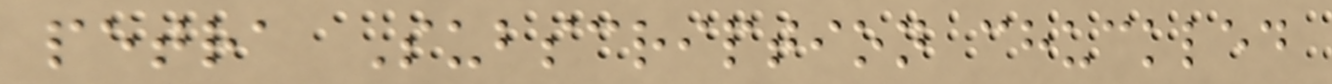petra Subscription chuckled
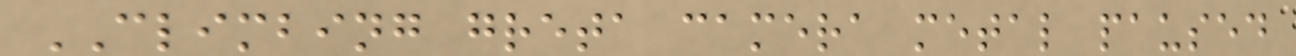CLIMBING greta camera metal paused
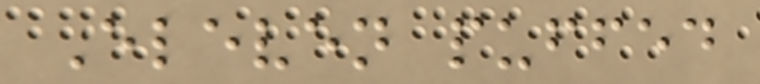Eleven puffed
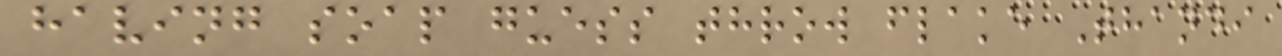having soap guess throw flake Thandi
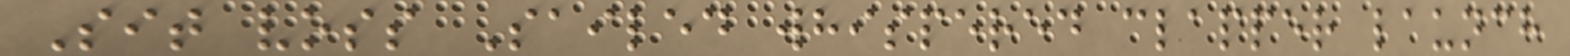Sit voss Sailed whispered clapper launch
